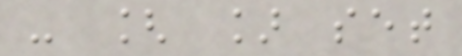- [ ] set
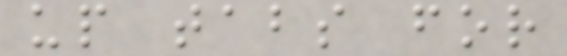up tabs for
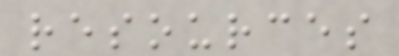resources
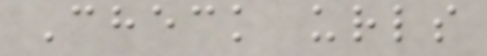Check urls
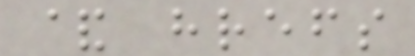& hrefs
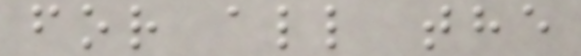for all the
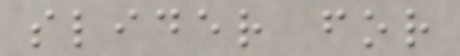slider for
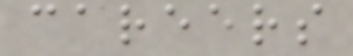careers
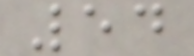54
